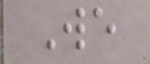We
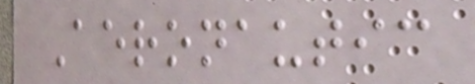Aeronautic
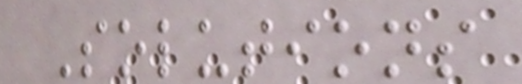Solutions
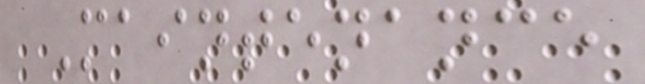Maintenance
